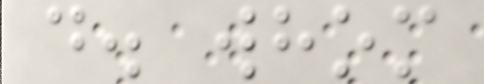d. whom
